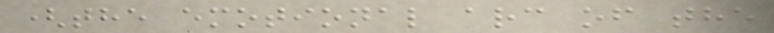(the emotional arc of the
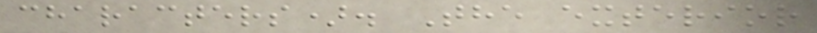characters). The exterior
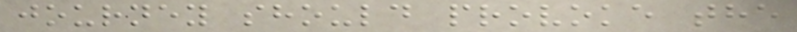journey should provoke the
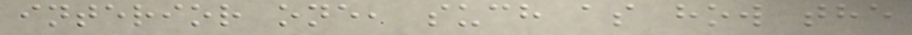interior one, such as how the
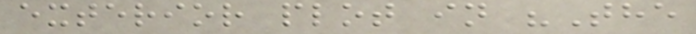exterior plot in "The
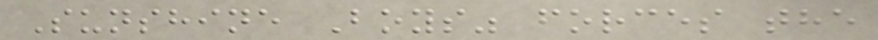Sunshine Boys" forces the
